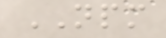NPM
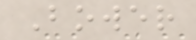Bower
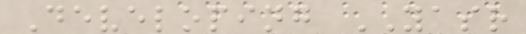Developing YASR
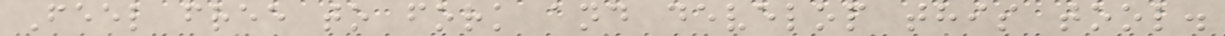Feel free to fork and develop this tool.
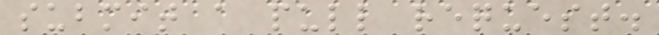submit a pull request.
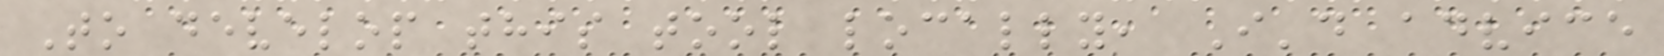To develop this tool locally, I'd advice
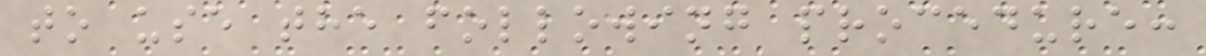to use the following procedure:
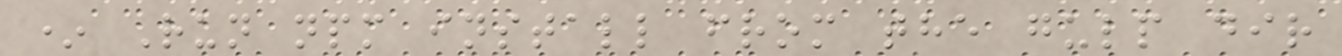* Run npm install from the gulp dir
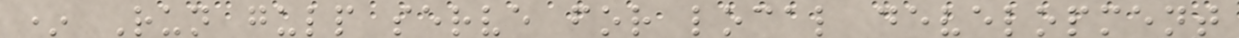* Run gulp serve for local development
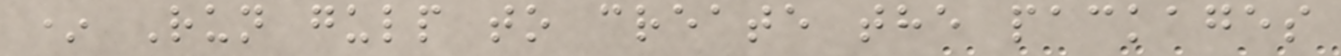* Run gulp to create the packages
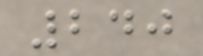240
